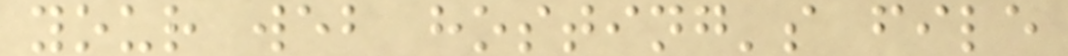your web hosting's file
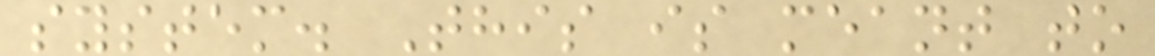system. This is meant to
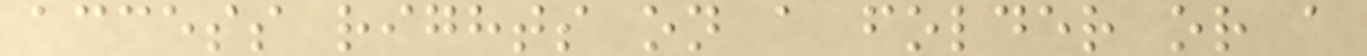access rights on a folder or a
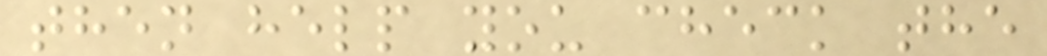then help you check the
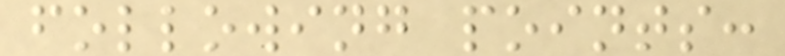following points:
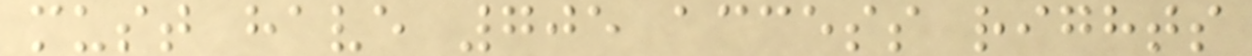must have 705 access rights
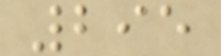295
